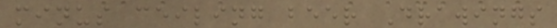minus ceiling beer Drawings
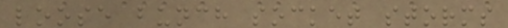loose bunch socket storms
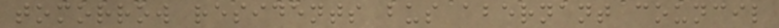tomorrow residents bus abernant council
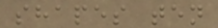shapes ten
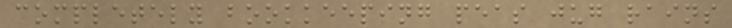completely bookkeeping peas jug rains
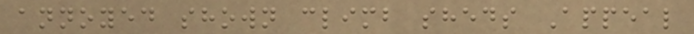annoyed shown climb sheds Appeal
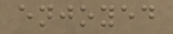enjoyed
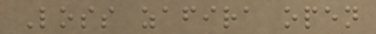Loss zafira open
